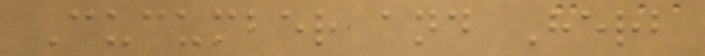Cucumber and Herb
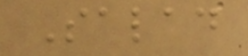Salad
